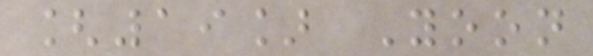[19] Yoon
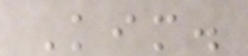Kim.
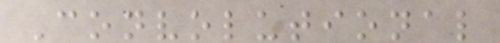Convolutional
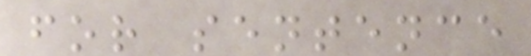for sentence
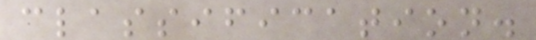classification.
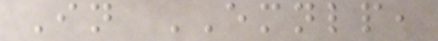In EMNLP,
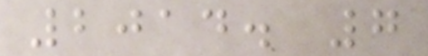2014. 7
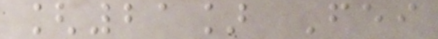[21] Fei
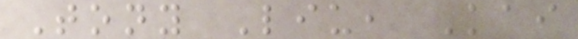Tony Liu, Kai
